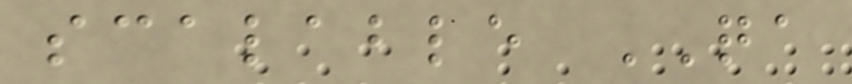scalable QA
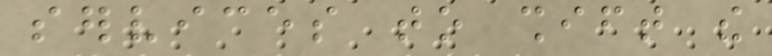services to shift the
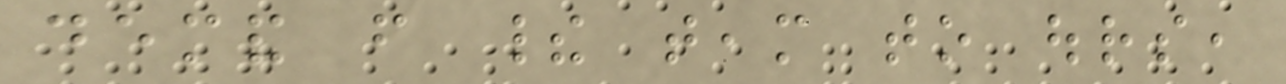demand from their team to ours,
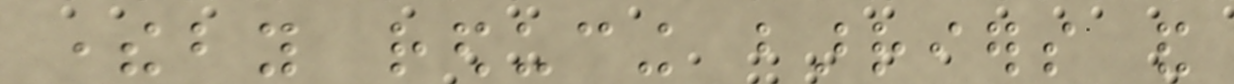thereby reducing barriers and
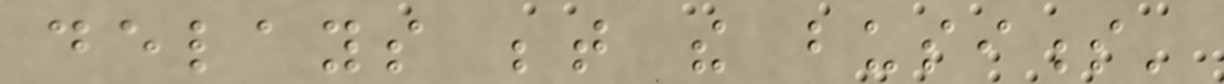delays between the business'
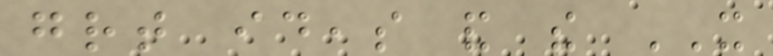great ideas and the IT
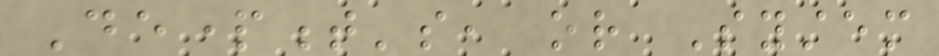Department's, or System
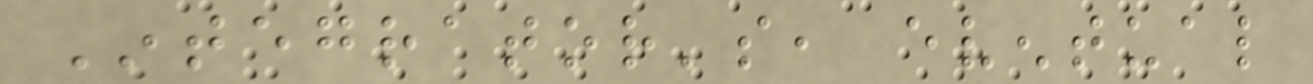Integrator's, eventual
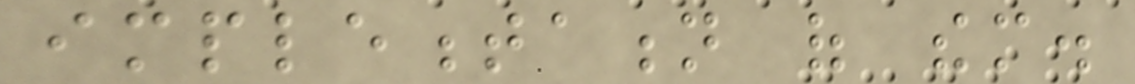implementation of them.
